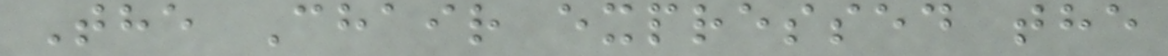The Chair expressed the
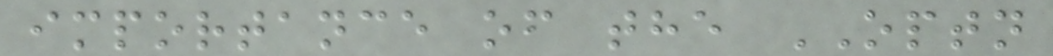importance of the OPTN
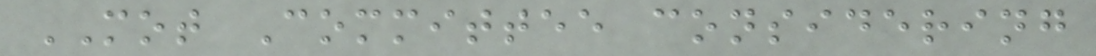MOT Committee considering
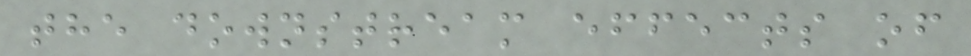the downstream effects of
